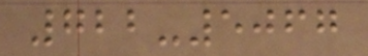722-5067
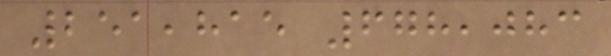251,815 678,083
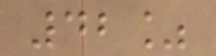42%
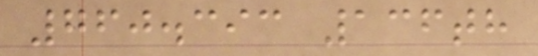760.393 136th
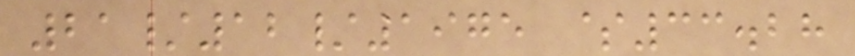21/12/1975 $33.28
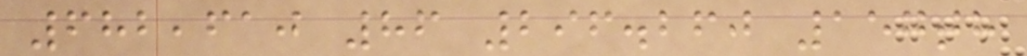682,610 86 296.260 157th
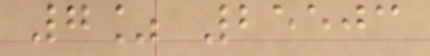7% 25503
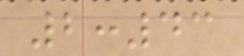2:43
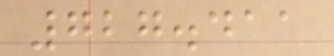727.411
